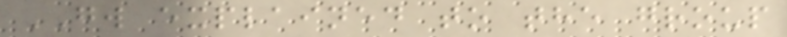GW explained to the group
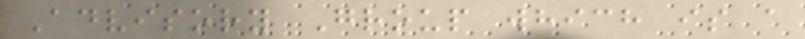Advisory Group which is a
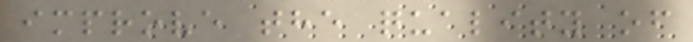improve the quality of
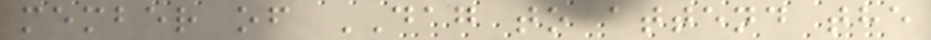member of DAG to attend the
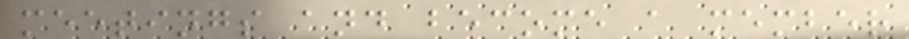meetings and become a member
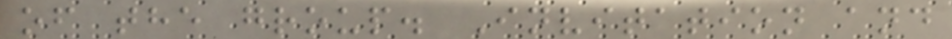of the group. Invitation and
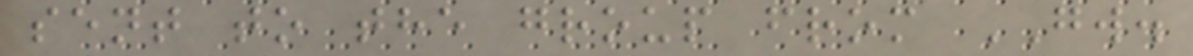sent to the group from GW.
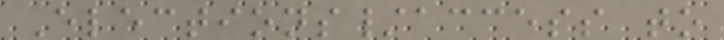Elections/access to
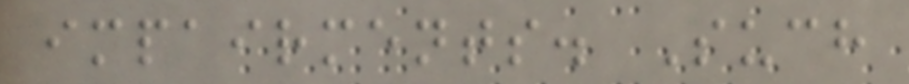impairments. Such
